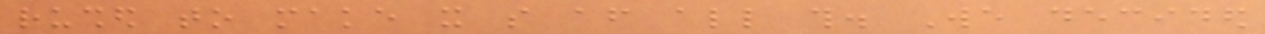rushed to make it so after all this. We decided
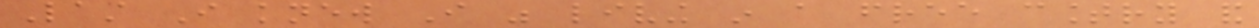Last I knew I was living in a free country and
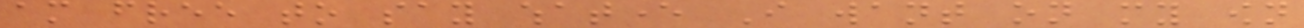am free to say whatever I want on my own
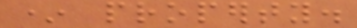* property.
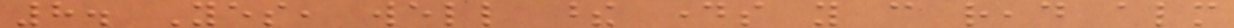8. Yes, well these days you can read almost
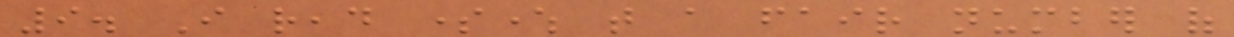9. I read somewhere that a fair number of
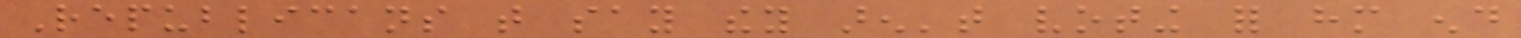Republicans that say they aren't voting for him end
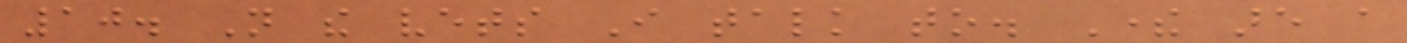10. Not the vets I talk to. There are a
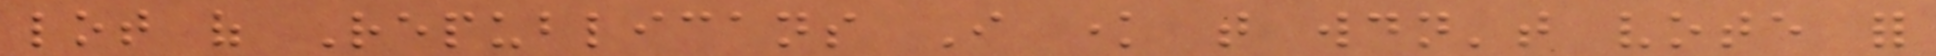lot of Republicans I know that wouldn't vote for
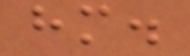him.
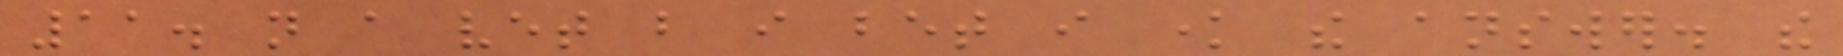11. not a vet but i bet i know the answer. the
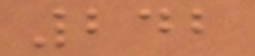242
